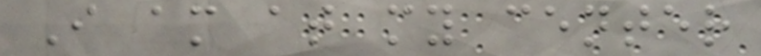I am at my center
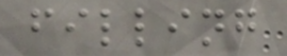filling
